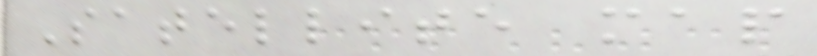Satellite map
